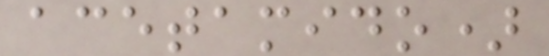acetamido)
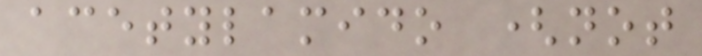acetylamido (not
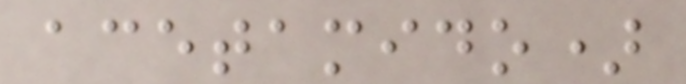acetamido)
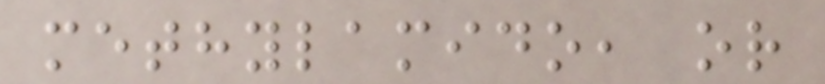methylamido, or
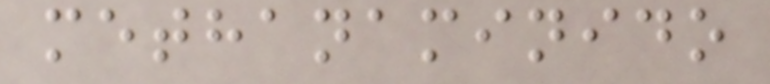methanaminido
